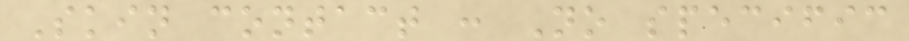Skin contact : No specific
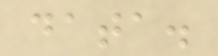data.
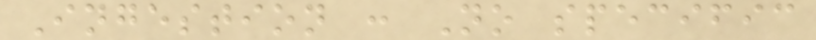Ingestion : No specific
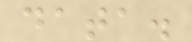data.
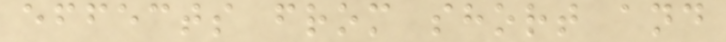effects from short and
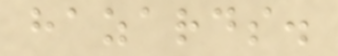hazards.
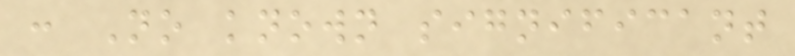: No known significant
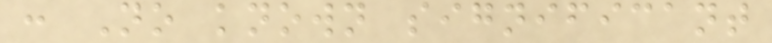: No known significant
